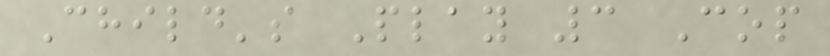Child's Play 3 Cop
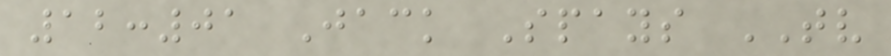12:01 Jack Spays TV
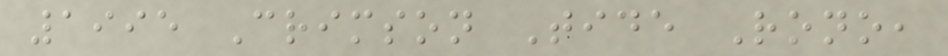1995 Crimson Tide Rono,
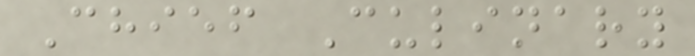Chief Culinary
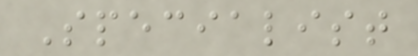Specialist
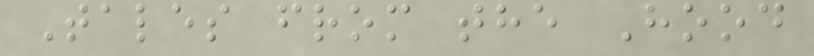Tales from the Hood
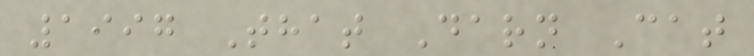1997 That Darn Cat
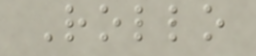Rollo
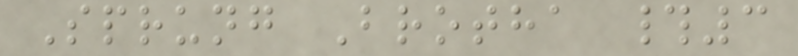Sprung Brotha #3
